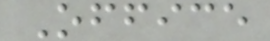Office
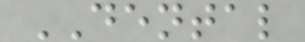DENTAL
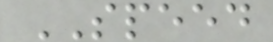SPEED
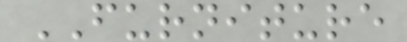FURNITURE
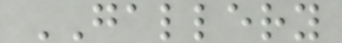GALLERY
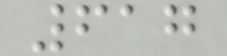617
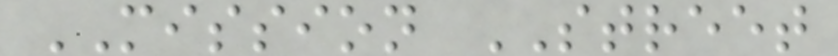MISSION STREET
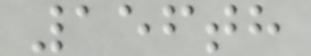156th
